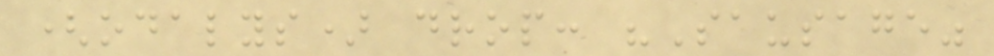(odalys) drop: "Sausage"
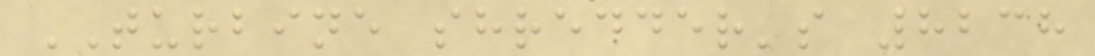TURBINE shredder's 8238
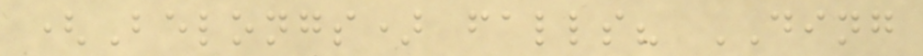(Belongs) falls? DING
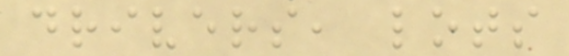drivers, lots
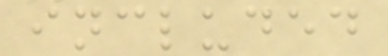included
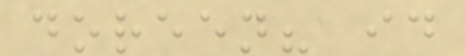doreen? id
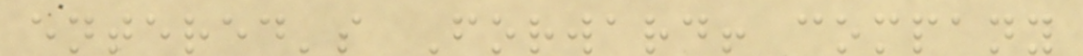entered's Forward! company
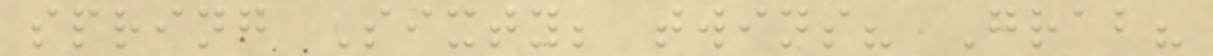spring Sixty; twins? Grab?
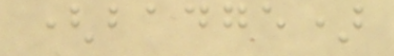(badge)
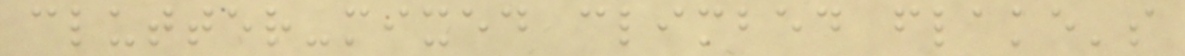clutter-mixed climbed flake's
